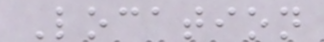Location
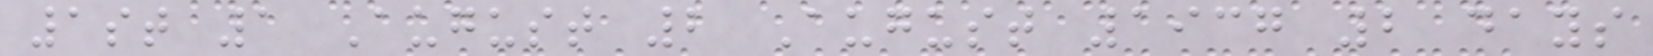1st 1 August 2 August 1937 2 days
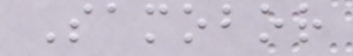Samobor
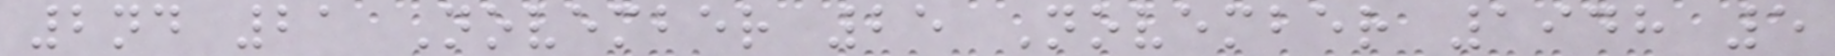2nd 21 November 25 November 1948 5
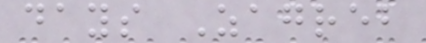days Zagreb
